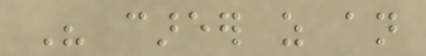His career as an
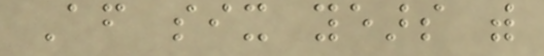After six years with
